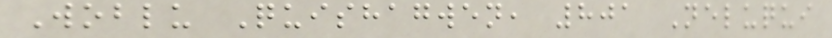Woblu Quishagwen, 801 Neluqui
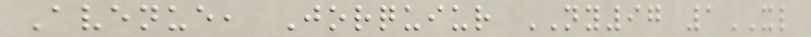Avenue, Jorquiur NY97 1XL
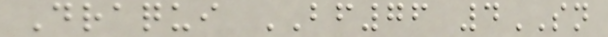Draqui BF76 4SN
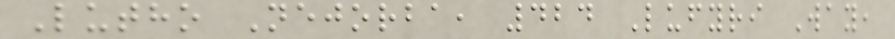Lutho Nejorba, 424 Lufyri Way,
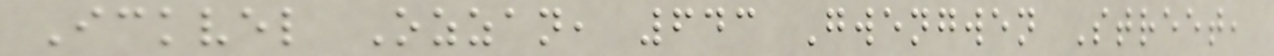Ickvel Ozzan, 643 Gwengwen Street,
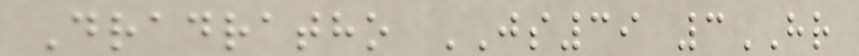Dradratho JS39 3HR
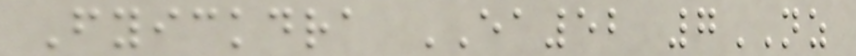Fyickdra EA52 7NZ
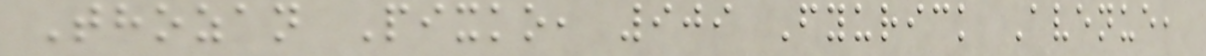Thozan Pixko, 909 Fyurick Avenue,
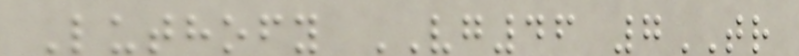Luthofy VG46 7TR
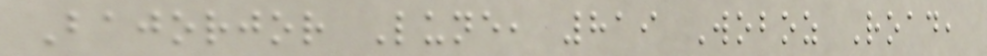Bajorjor Lune, 819 Woboz Road,
